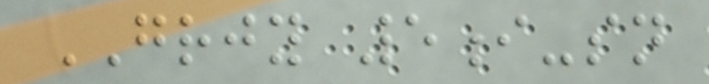GRJY 5i-sn
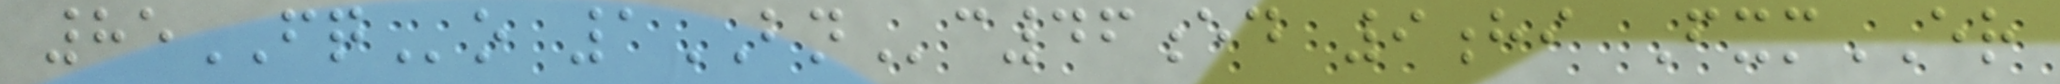85FQo 1BNc46ed 9hi FxmER
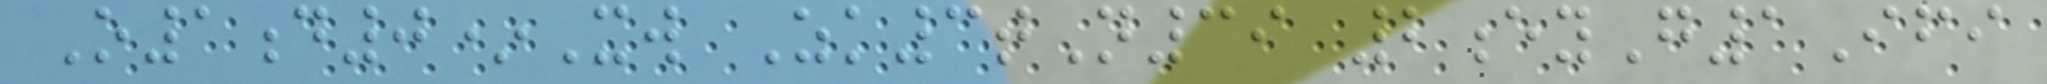O1d0*Xw Zk3tN39 2eyG1Ifi
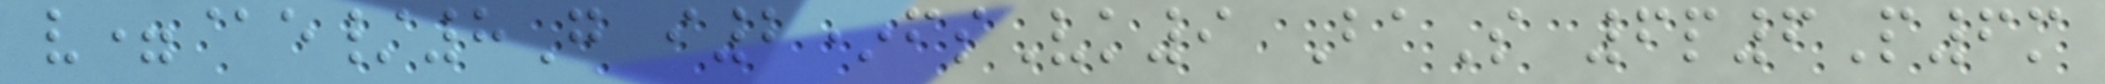v=@e/8G i2*fsVk9 BaS 6p6P6m
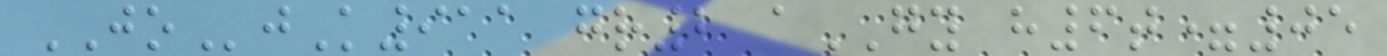JOjK911 gr2 aGY h6t=05
